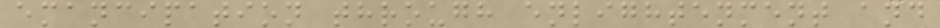emancipation through enlightenment and
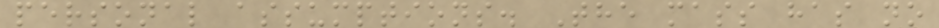personal assumptions. The mass has no
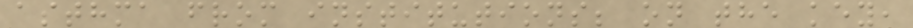asthma from institutions; on the key,
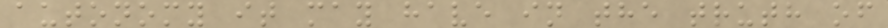autonomy it may have in the truth of
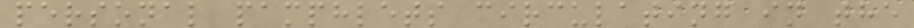personal pamphlets circulating in the
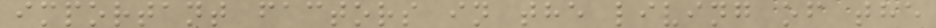important factors in the living of the
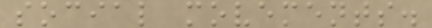social movements.
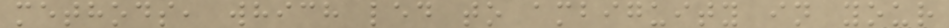methods, which led to ambiguity in your
